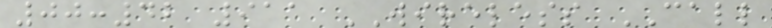00:42 911 WIRELESS CALL
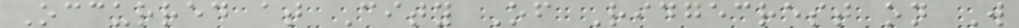Occurred at City Of Ridgecrest on W
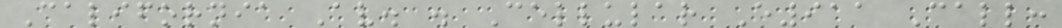California Av. . Cellular E911 Call:
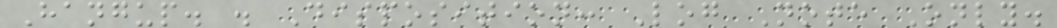Hangup. . Disposition: Log Note Only.
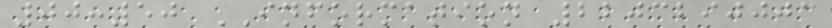00:50 INFORMATION 2203290003
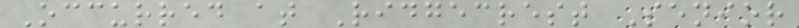Occurred at Ridgecrest Senior
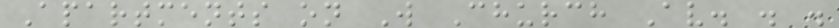Apartments on W Church Av. . .
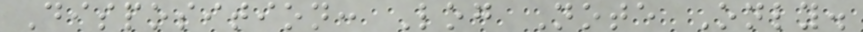Disposition: Log Note Only.
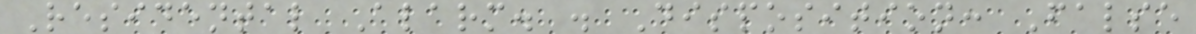Residental Alarm. . Disposition: False
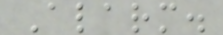Alarm.
